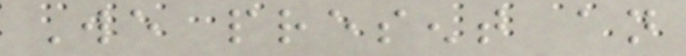We present an
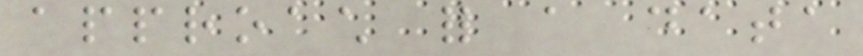approach for a data
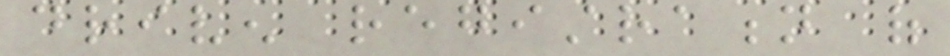driven registration of
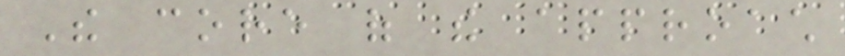The core of the approach
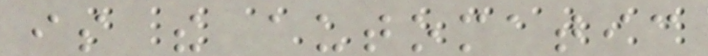is the automatic
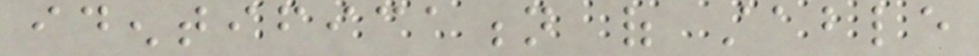identification of stable
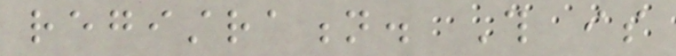registration. This is
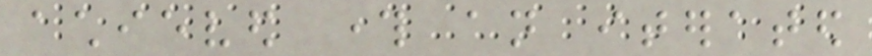achieved through an iterated
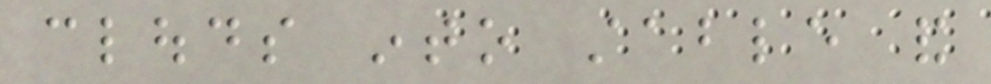clouds into stable and
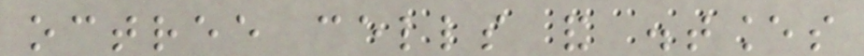octree cells and distances
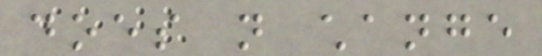does not change
